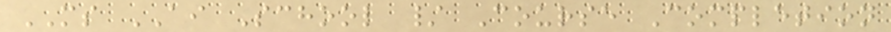MS AI School / Course Completion
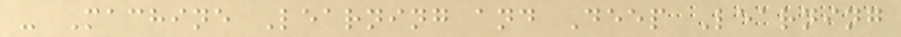- Machine Learning and Deep Learning
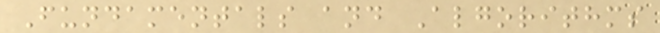Fundamentals and Algorithms
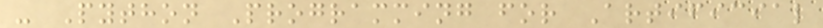- Python Programming for Artificial
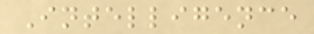Intelligence
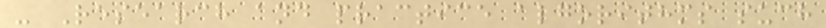- Research and practice algorithms such
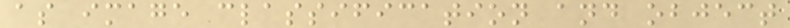as image classification and object
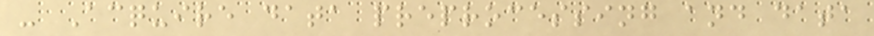- Acquire data preprocessing and data
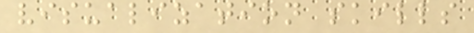visualization skills
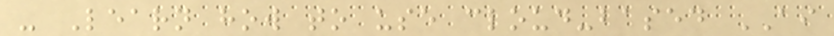- Learn how to use cloud-based AI
